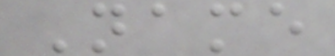Name
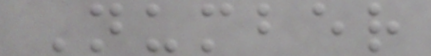Number
